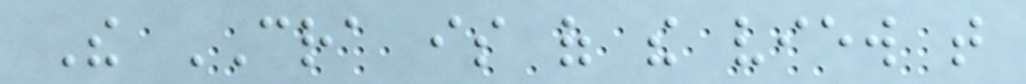The CRA is of the view that
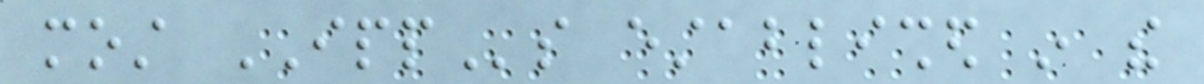most IPPs established in the
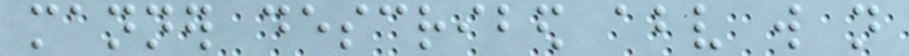manner described above will not
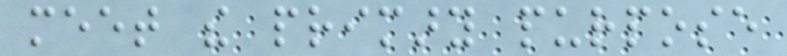meet the primary purpose
